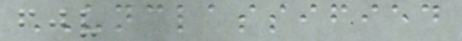UNCLASSIFIED
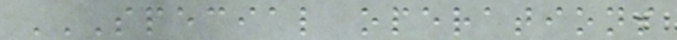SPECIAL OPERATIONS
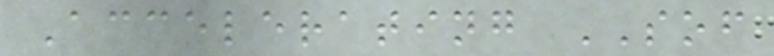Accelerating SOF
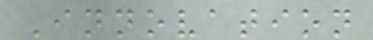Innovation
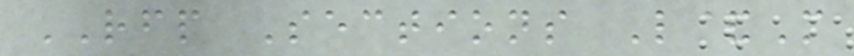RFP Sections L&M
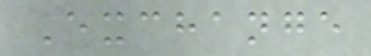Exchange
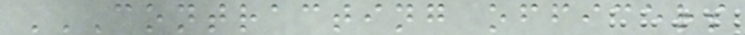CONTRACTING OFFICERS
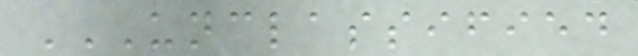UNCLASSIFIED
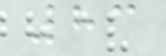83
